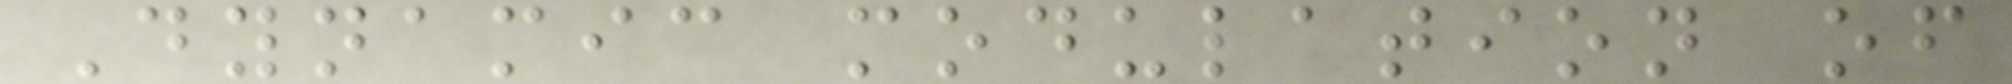Dynamic modulation of
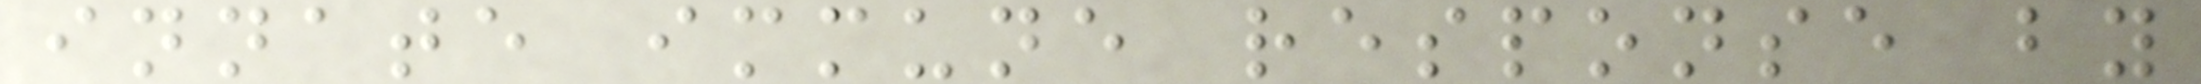innate immune response by
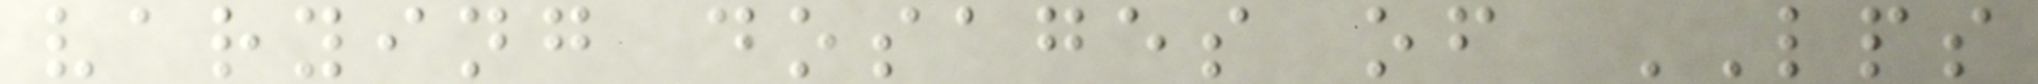varying dosages of LPS
